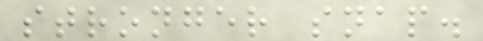stronger snap.
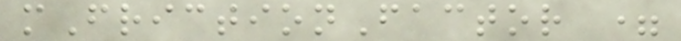mFrictionFactor =
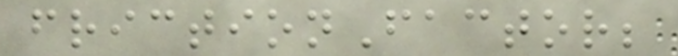frictionFactor;
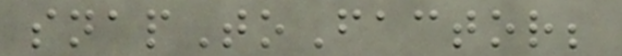snapToFactor;
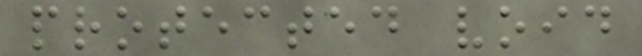protected void
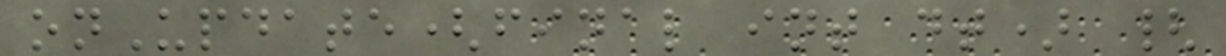onUpdate(final int dt) {
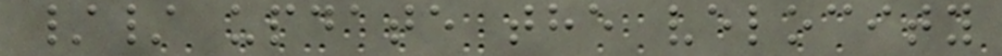// update the velocity
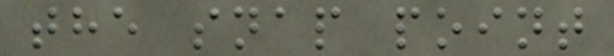the snap point
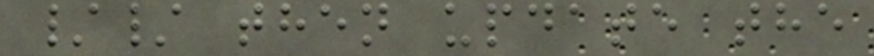// then update the
